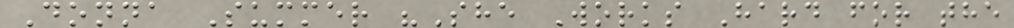Donna Summer "She Works Hard for the
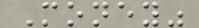Money"
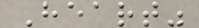Heart"
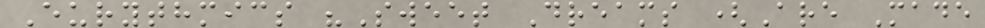Eurythmics "Sweet Dreams (Are Made
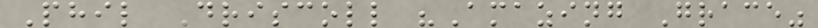Phil Driscoll "Amazing Grace"
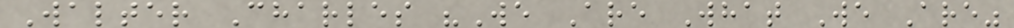Walter Charles "We Are What We Are"
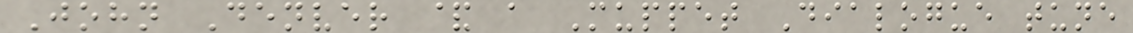John Denver & a Muppet Dialogue tune
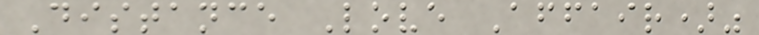Distance Love Affair)"
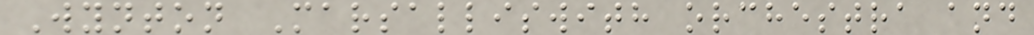Wynton Marsalliswith orchestra and
